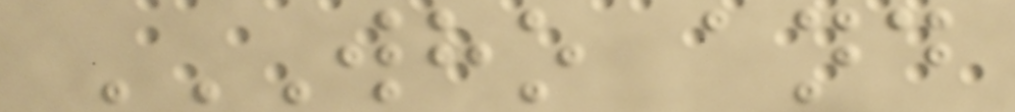WHO AND
